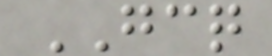GCQ
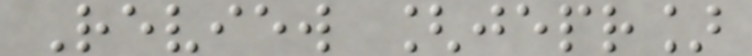Review [jepr]
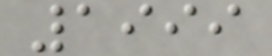1999
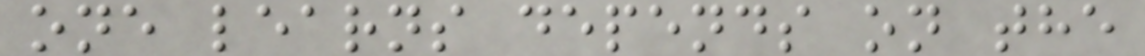one learns depends on the
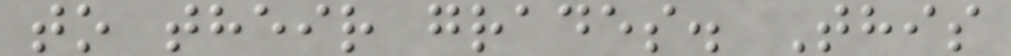to their grades. This
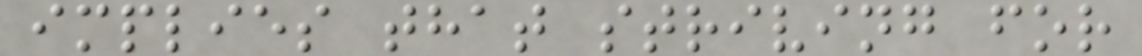implies that striving for
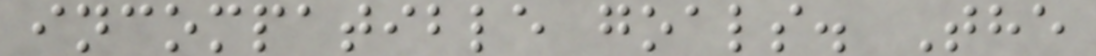incompatible goals. The
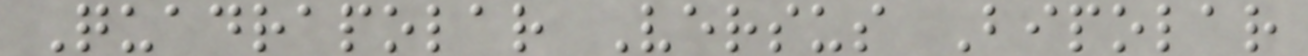Quadrapolar Versus Bipolar
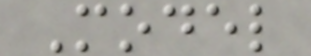Model
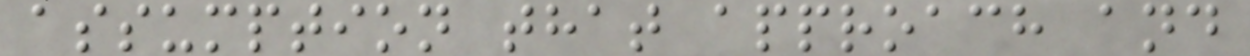assumption that approach and
